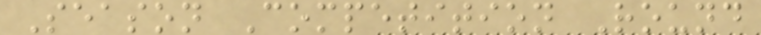Season Competition Round
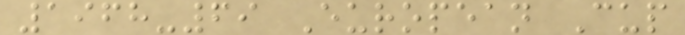1968-69 European Cup
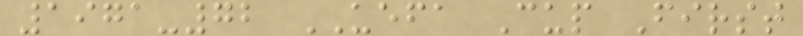1971-72 UEFA Cup First
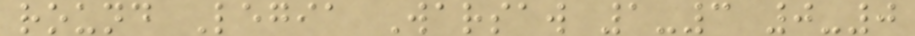round Legia Warsaw 1-3 0-0
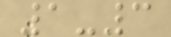1-3
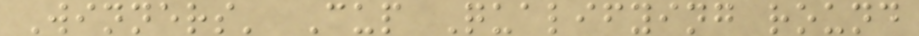Winners' Cup Qualifying round
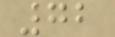72
